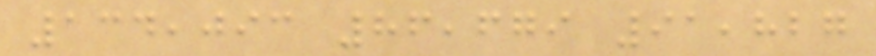134,093 86,679 91,827
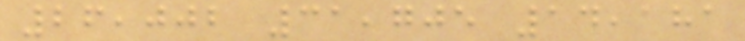26,002 31,705 14,181
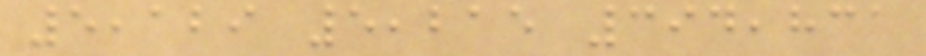5,129 5,215 394,831
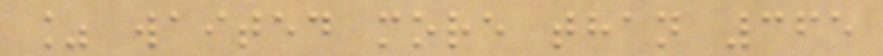% waited more than 365
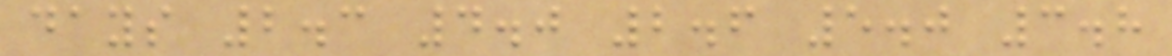days 2.3 4.0 2.6 5.0 3.8
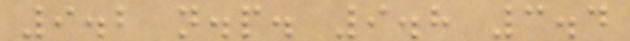9.2 n.p. 9.8 3.4
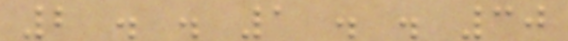2 . . 1 . . 30
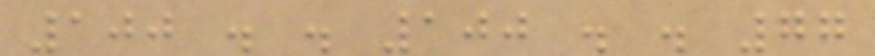100 . . 100 . . 77
